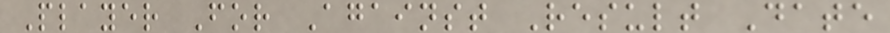Player For Against Result Date
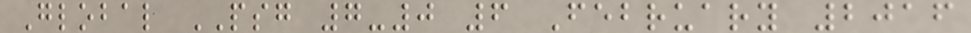Global PSG 7-0 6 February 2016
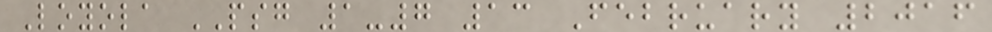Loyola PSG 1-7 13 February 2016
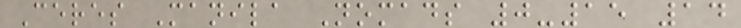Ceres Manila Nomads 0-15 14
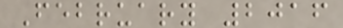February 2016
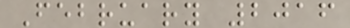February 2016
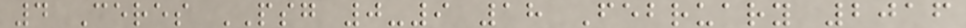4 Ceres PSG 0-9 18 February 2016
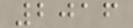2016
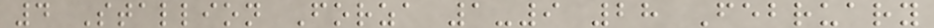4 Stallion Forza 1-9 28 February
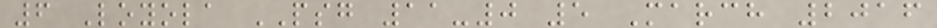6 Loyola PSG 11-0 5 March 2016
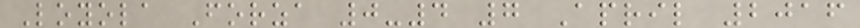Loyola Forza 0-4 7 April 2016
